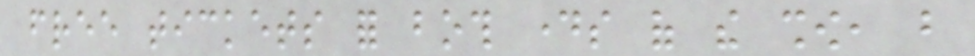free tickets for both days of the show, but
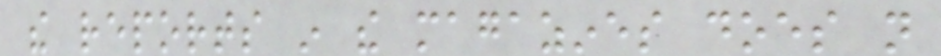the reports in the magazines does not
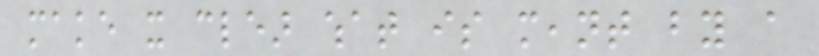make it clear what is meant by a
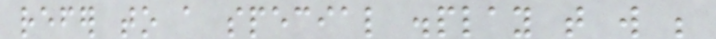refer to a special display that will be
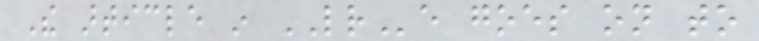The article in LRe goes on to
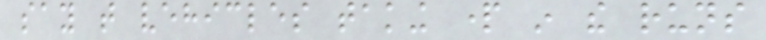say that vehicles taking part in the runs
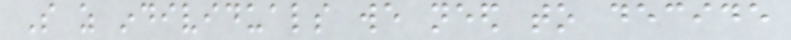So as individuals we need to decide
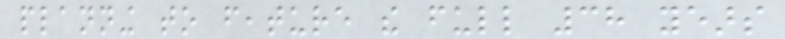planning to feature the full 38 years
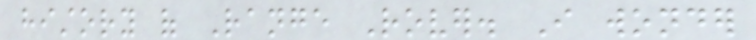history of Range Rover. I wonder
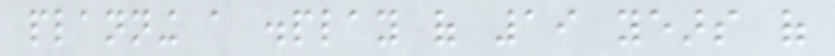planning a display of 19 years of
